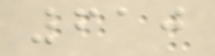610
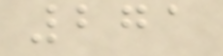271
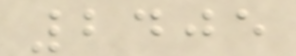2405
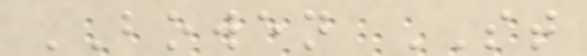BOWEN ST
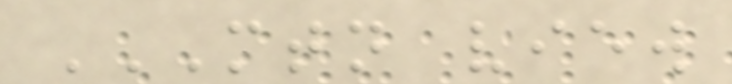MTN VIEW
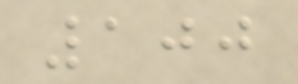100
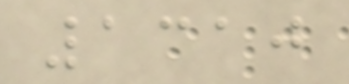1310
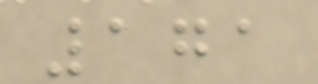171
